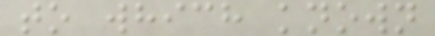to which known
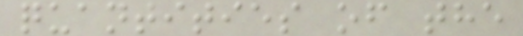quantities of the
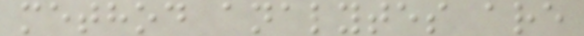method analytes are
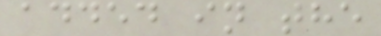added in the
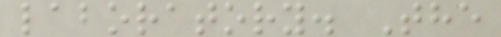laboratory. The
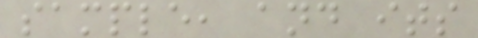sample, and its
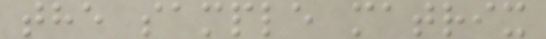the sample matrix
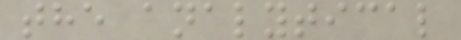the analytical
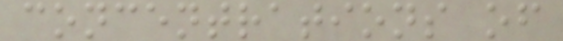concentrations of
